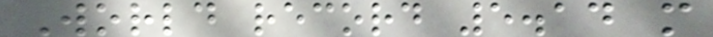World record 5.14 m
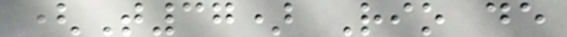(T37) Rio de
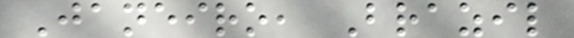Janeiro, Brazil
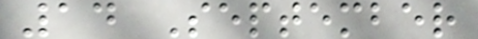14 September
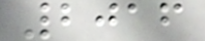2016
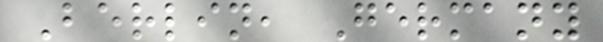Berlin, Germany
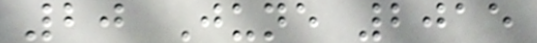20 June 2015
